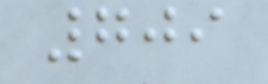709
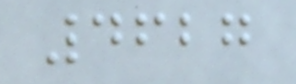4627
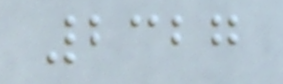2327
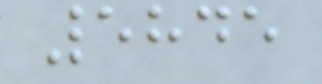5845
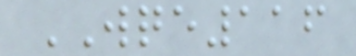WQE116
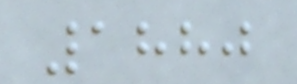1880
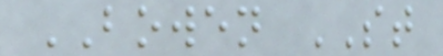BOWEN ST
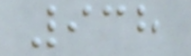938
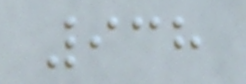938
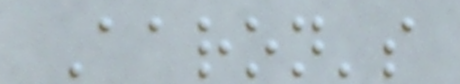Aaron's
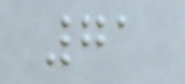71
